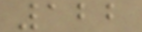122
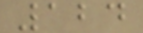124
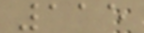115
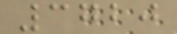3720
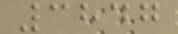3847
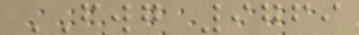FWG 9769
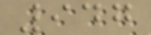947
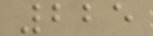225
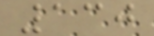130
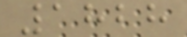1828
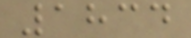1834
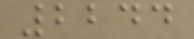2244
